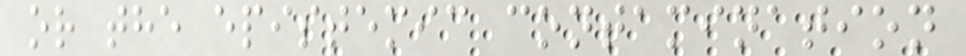or the epistemic contamination
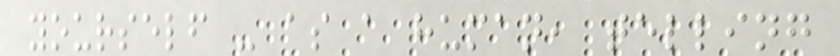yourself - as a human, telling
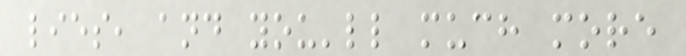lies, and you'll much more
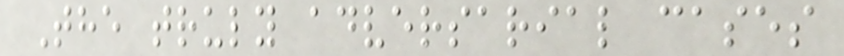The truly adversarial cases
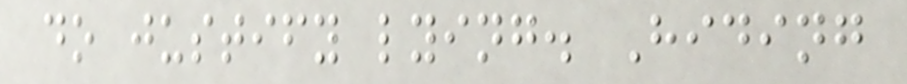do justify lying. Hiding
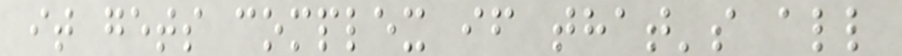it gets complex if that's all
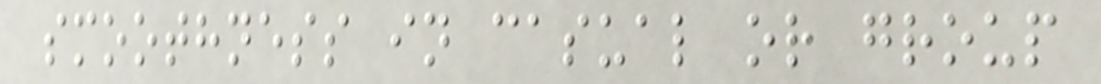smoothness in casual or group
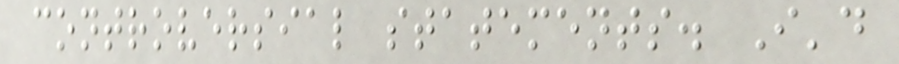controversial statements. I'd
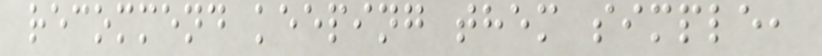recommend keeping them simple,
